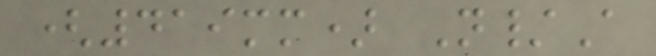(419mm) N/A
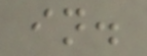in.
